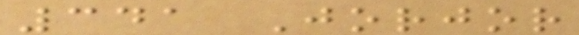341 Jorjor
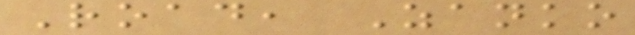Road, Zanko
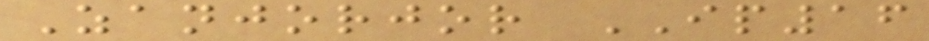Zanjorjor IP16
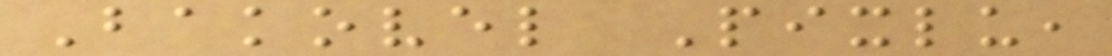Bakovel Pixlu,
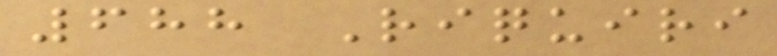688 Riquiri
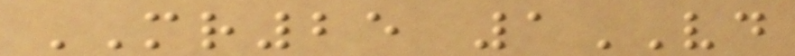MR25 1VD
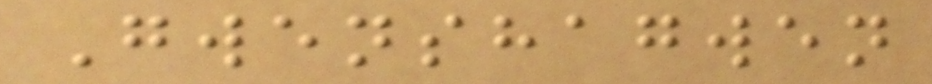Gwenshagwen
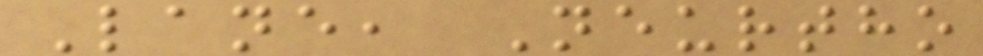Lane, Neurtho
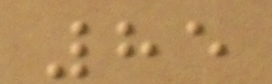85
